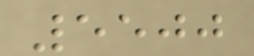5500
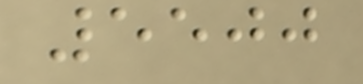5500
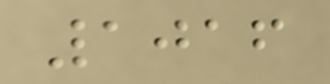1016
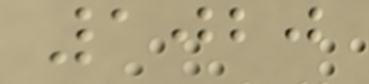1020
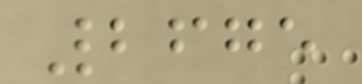2675
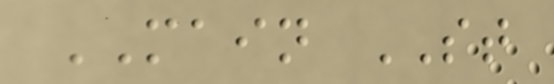MAIN ST
